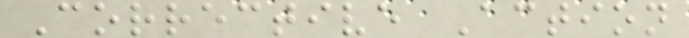Corrective Action
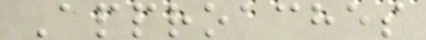Approaches
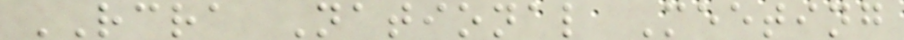RCRA National Meeting
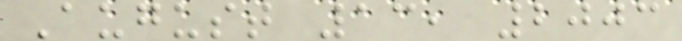August 13, 2003
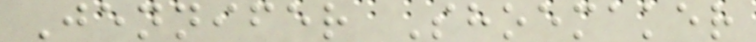Jennifer Shoemaker
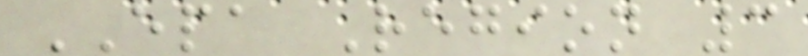EPA Region 3
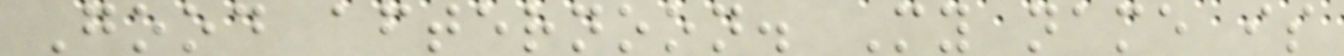Good afternoon. My name is
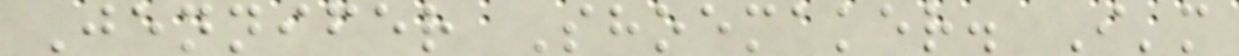Jennifer Shoemaker. I'm
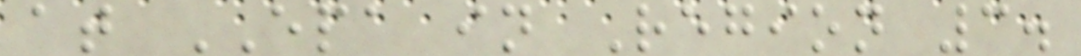at EPA in Region 3.
